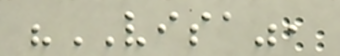"VISA",
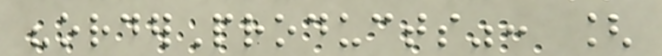"orderProducts": [
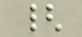{
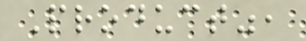Product",
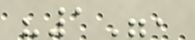"1",
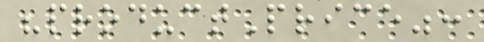"productPrice":
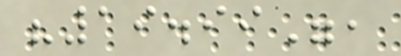"19.99",
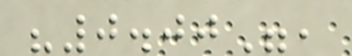"0.00",
